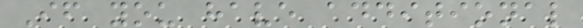If you have additional
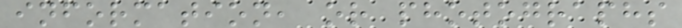information, or photographs
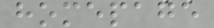homepage
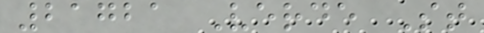21721 Verde St
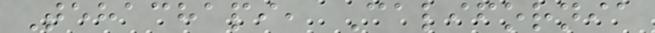Tehachapi, California
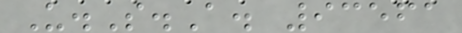U.S.A. 93561
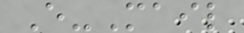E-Mail
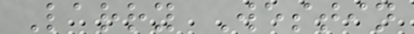Larry Westin
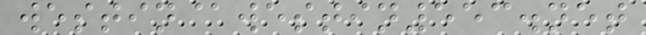westin@westin553.net
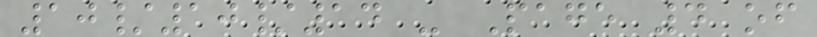10/10/14 - Page 4 of
